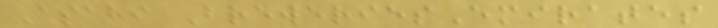Asahi BreweriesEmirates
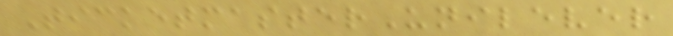TicketmasterUnilever
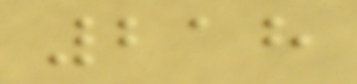218
